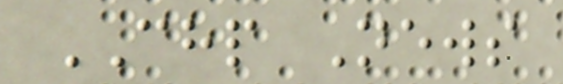CHP News
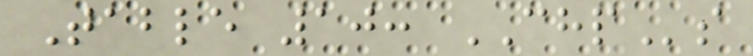Table 10: CHPs
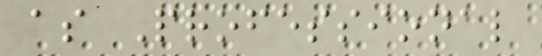as Professional
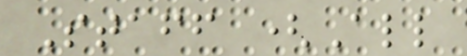Staff (All
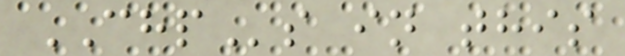CHPs in this
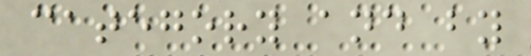category and by
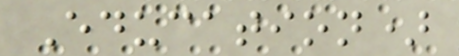Education)
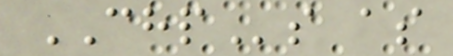CHPs as
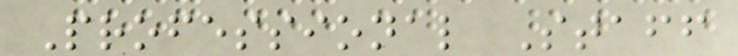Professional Staff
